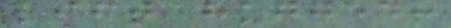lift hugged!
